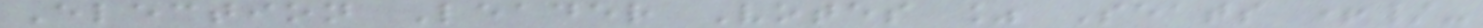Election Leader Votes % Seats +/-
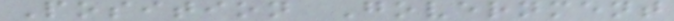Position Government
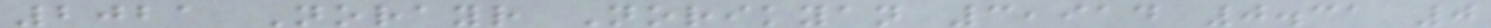2021 Norayr Norikyan 3,914 0.31 0
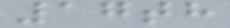17th
